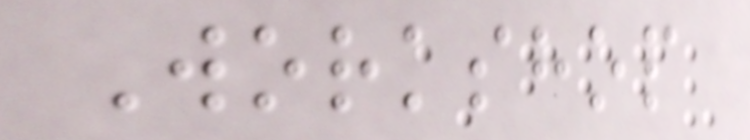Workshop
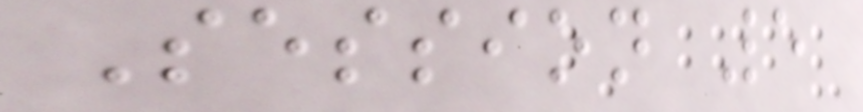Session 5
